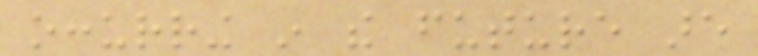occurring in the future are
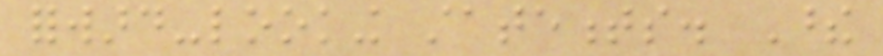forward-looking statements. These
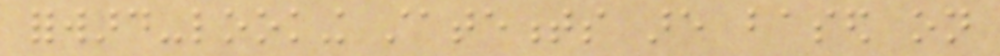forward-looking statements are based on
